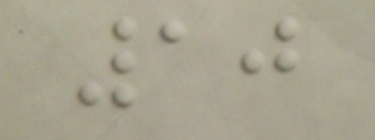10
